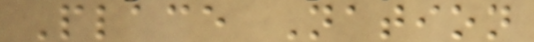Place Nation
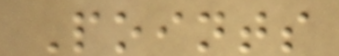Points
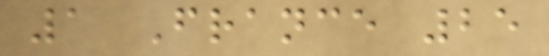1 France 25
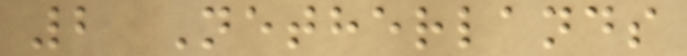2 Netherlands
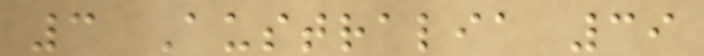3 Australia 39
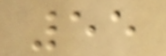55
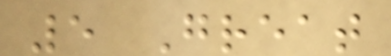5 Great
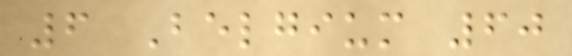6 Belgium 60
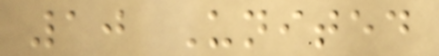10 United
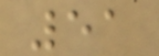51
